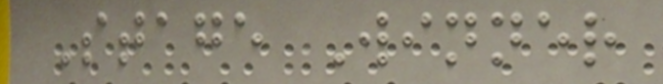Stage Winner
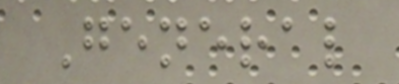General
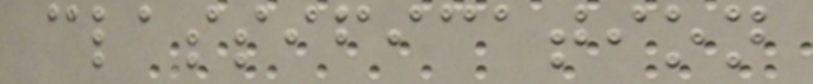classification
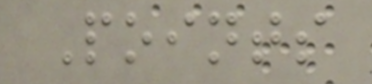Points
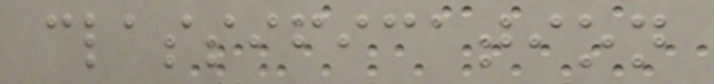classification
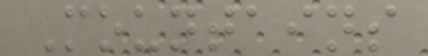Mountains
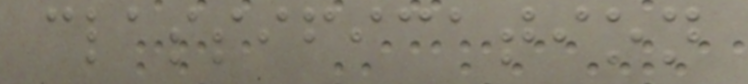classification
